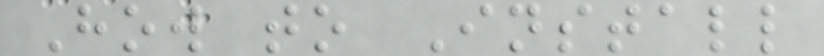How to Install
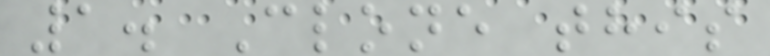1. Clone this
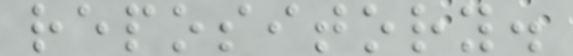repository.
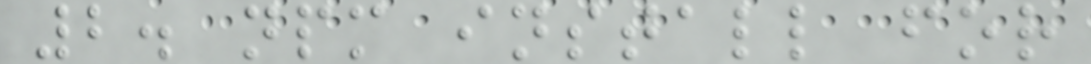2. npm install for
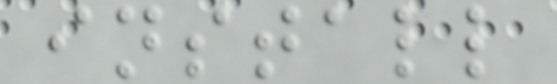install
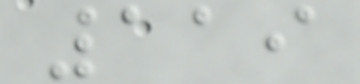119
